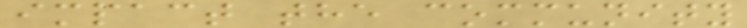impact the community
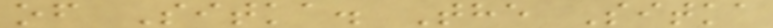of Sitka. The Sitka
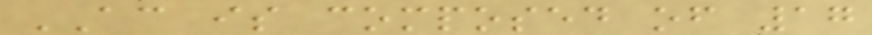AC is composed of 17
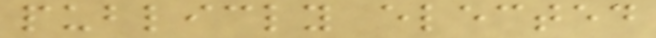publicly elected
